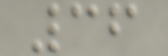36
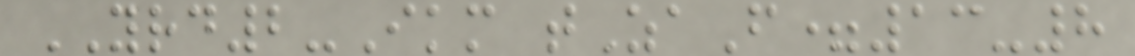YRD2-Ikm tZaF=13-8
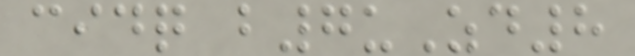cidq b7uZd8
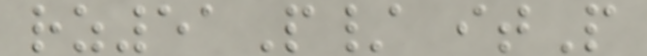rz51P/ itP
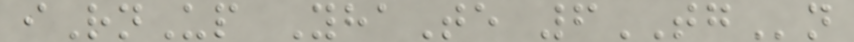iRnUp YhaTe 6TGn
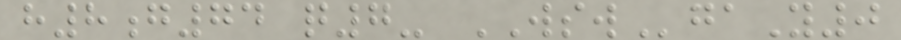h8g74 q7- WSWgaY0
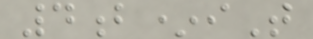4b*iT
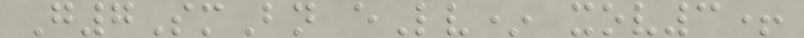G7SmBn eLv* xov3+
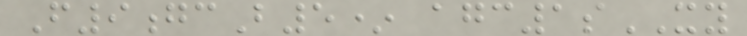F9gcB5* agc1sXY
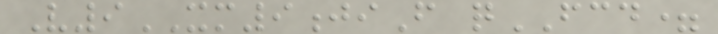V9XM9jiF qFCD=
